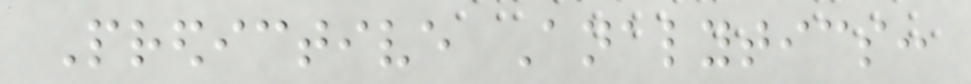Predictive Analytics:
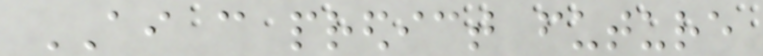AI can predict future
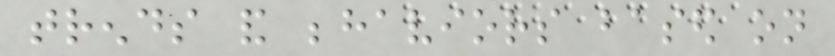trends and behaviors based on
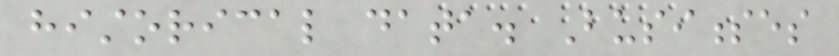historical data. Businesses
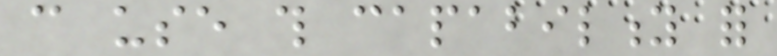can use this capability for
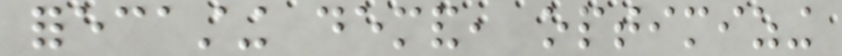forecasting demand, optimizing
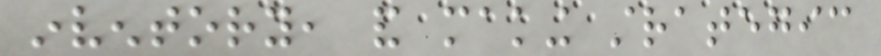inventory, and making strategic
